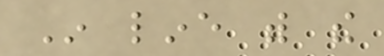In line with the
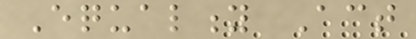Equality Act
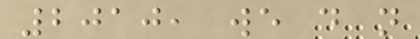2010, we do not
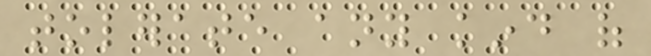tolerate any kind of
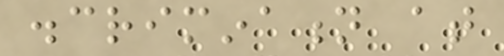discrimination at
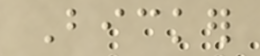Bicker
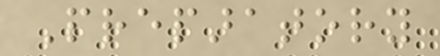Preparatory
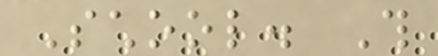School. This
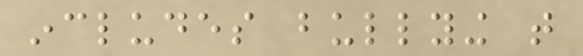includes bullying that
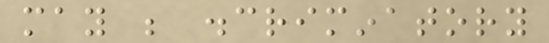may be discriminatory
